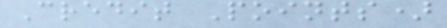Credit Points)
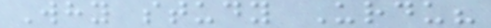Why study Urdu?
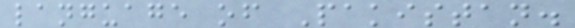language of Pakistan.
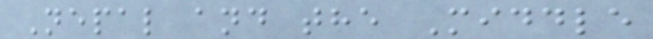Nepal and the Middle
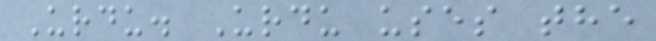Urdu. Urdu uses the
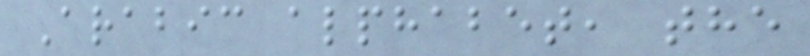Arabic alphabet, the
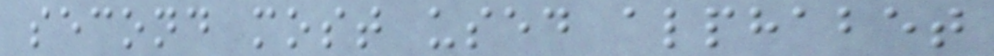second most used alphabet
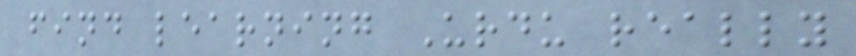find learning Urdu really
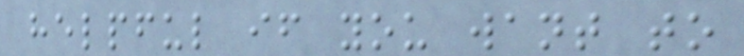helpful if you want to
